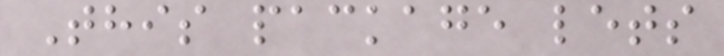This package lets
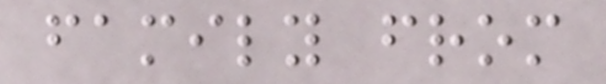family from
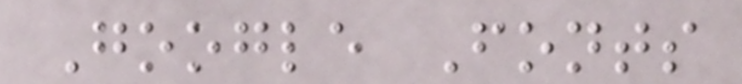Google Fonts
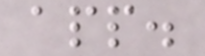app.
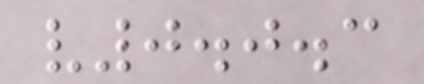v0.0.3
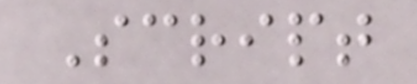Script
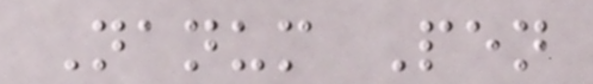Nanum Pen
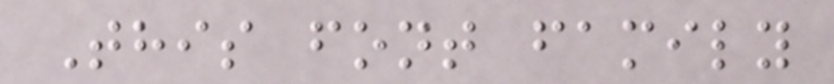This font family
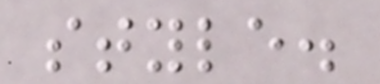style.
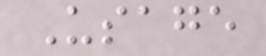Usage
